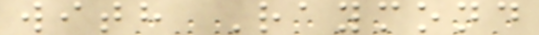with Raymond
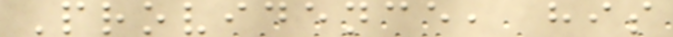Providence, his
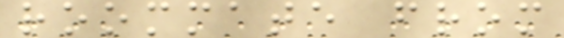roommate from
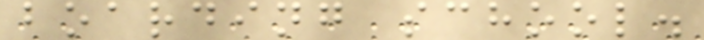boarding school.
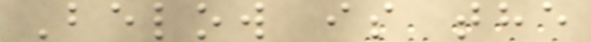Below is the
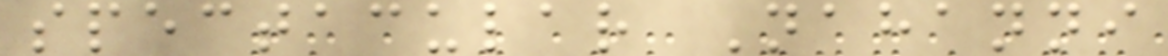spectacular Nahanni
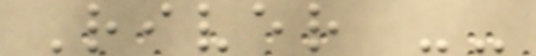River --
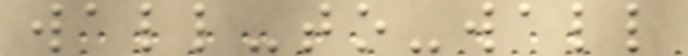wall-to-wall
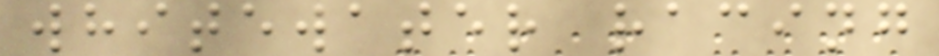whitewater racing
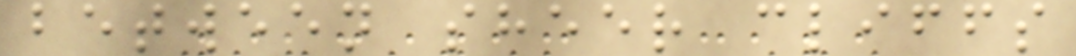between sheer cliffs
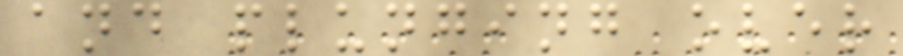and plunging over
